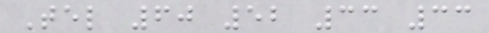Tel 60 52 33 33
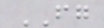FG
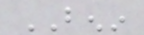BENIN
